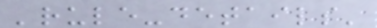'rule-details'
